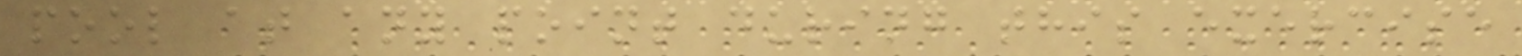pool at any point during this exercise
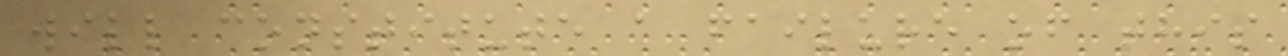will constitute a failure of this
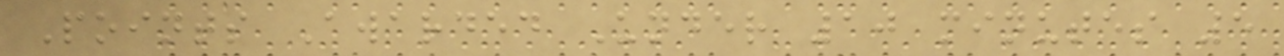Points Awarded Under 10 minutes 5
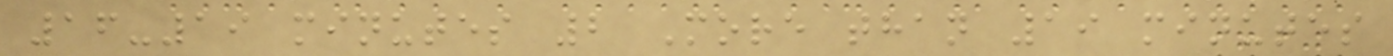16-19 minutes 2 More than 19 minutes
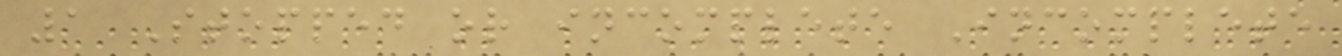1 Stopped or incomplete Incomplete
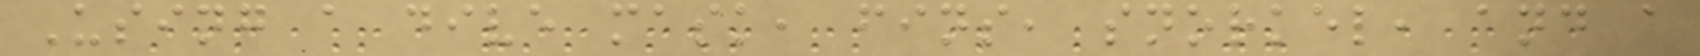Using a dive mask, fins, snorkel, and a
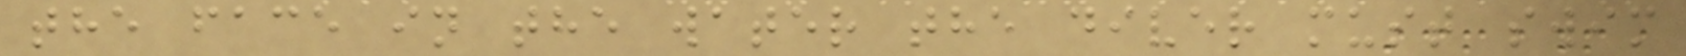the face in the water the diver must swim
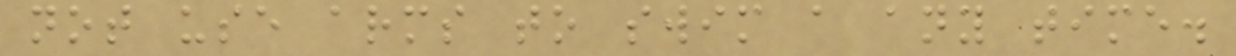not use arms to swim a any time.
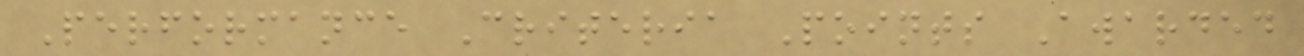Performance Criteria Points Awarded
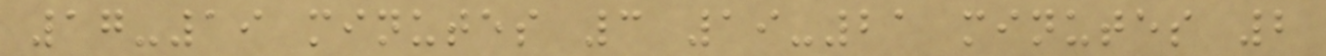17-19 minutes 3 19-21 minutes 2
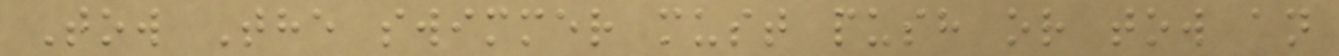Tow The swimmer must push or tow an
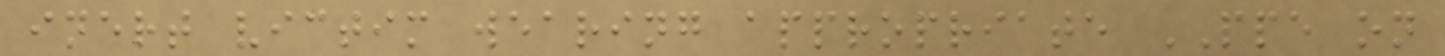inert victim wearing appropriate PPE on
